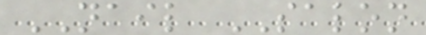NAIL SALON
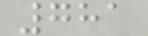781
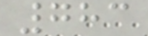783
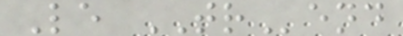Le TRend
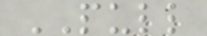PULL
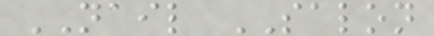NAIL SALON
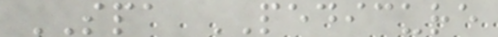SPA PEDICURE
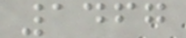1467
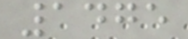1475
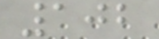102
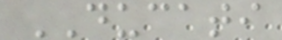DUCATI
